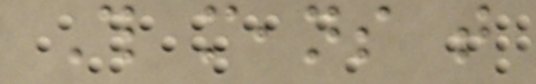This means that
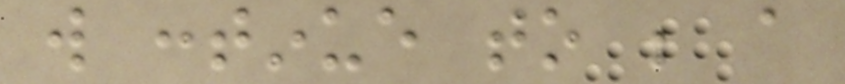will continue to be a
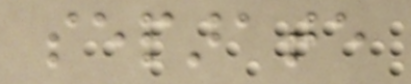separate
